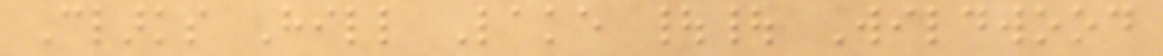Clarks Hill Lake || Wildwood
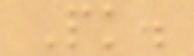Pk.
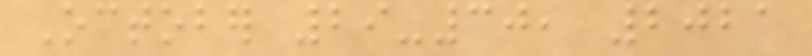October 29-30, 2021
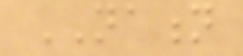NATION
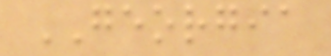GEORGIA
